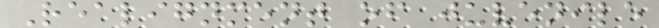Realignment of juvenile
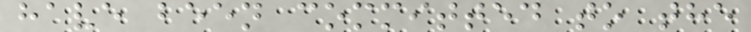have been committed to the
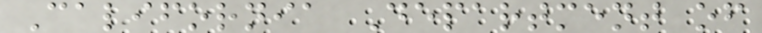California Department of
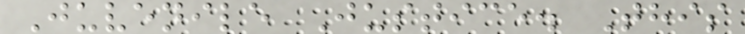Juvenile Justice. This
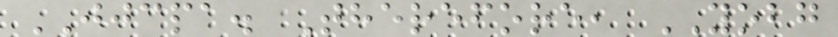JJCPA. Therefore, YOBG
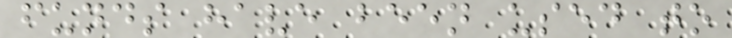funds have been used to
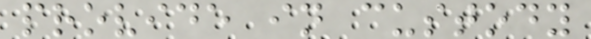provide in custody
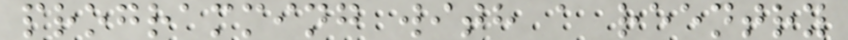programming with a reentry
